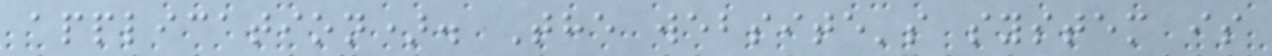application). The website's system is
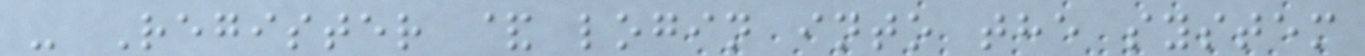- Register & login into the system
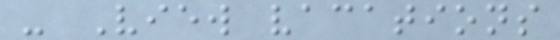- View vacations
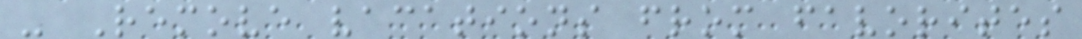- Remove vacations from favorites
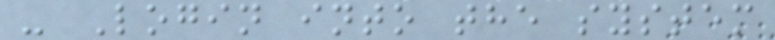- Login into the system
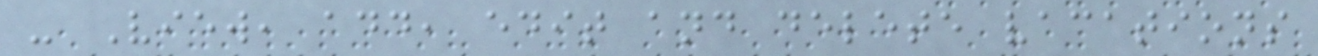- View, add, edit and delete vacations
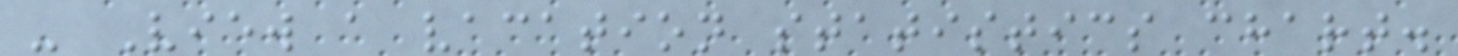- View a vacation statistics chart.
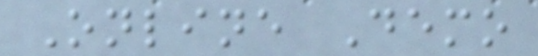Online Demo
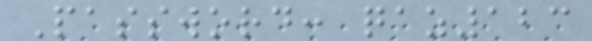Password: qaz123
